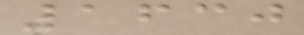1630
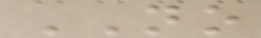NO
